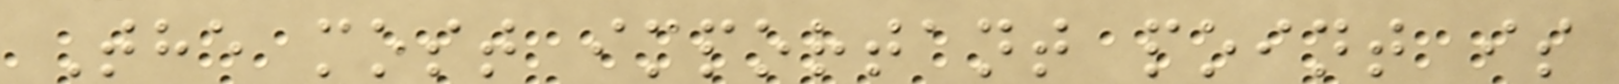The most important point is
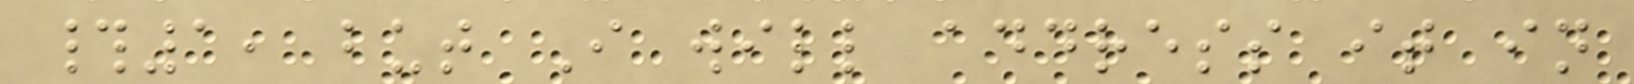#1, but I will address it in
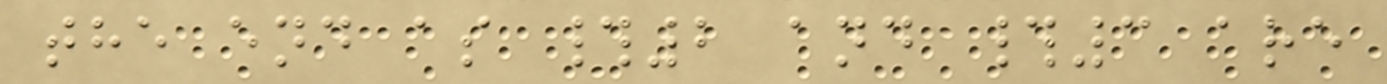the end as #2 and #3 are
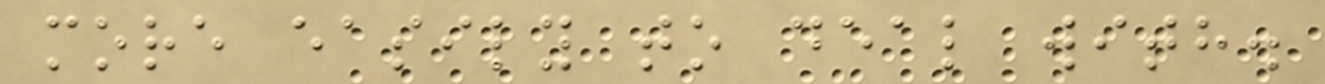more easily to deal with.
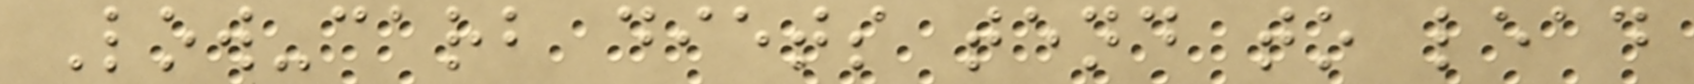Low-carb diets tend to lead
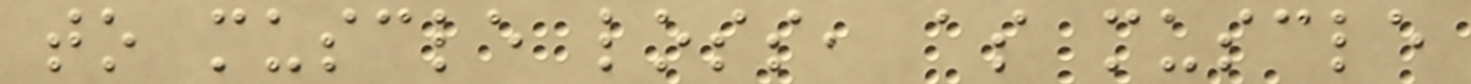to muscle loss, as muscle
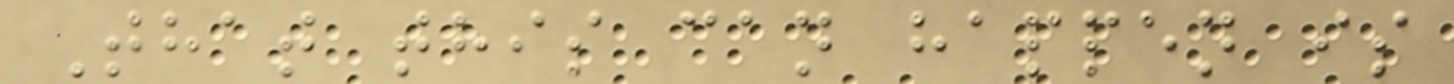That this can happen is
